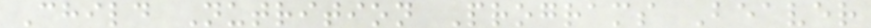Child Nutrition Programs Beaver
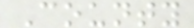County
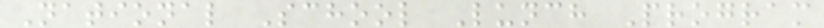National School Lunch Program
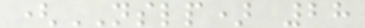(NSLP) 28
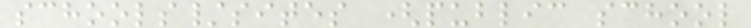schools/sites (public school
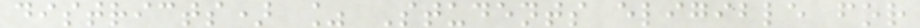districts) % Students eligible for
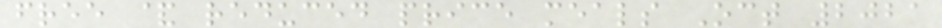free & reduced price meals Oct 2021
